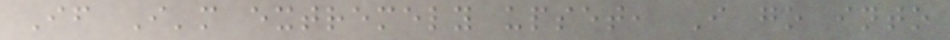If I'm extremely upset, I go into
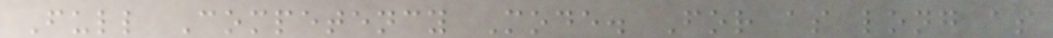Full Competency Mode. For as long as
